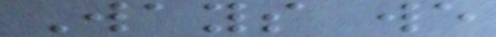Ways we
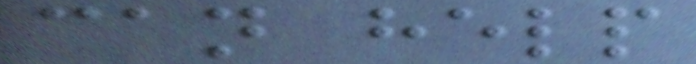can help
